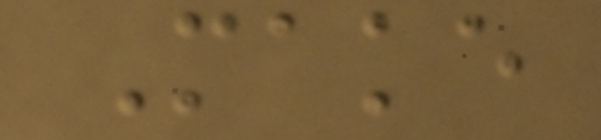Make
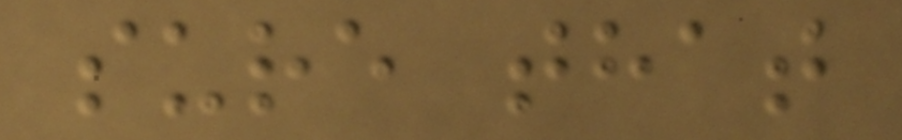sure that
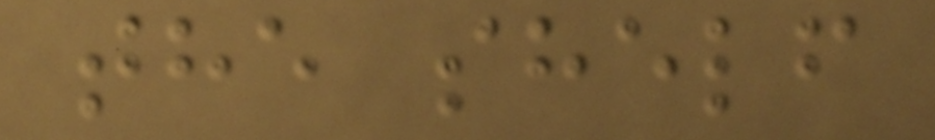the shelf
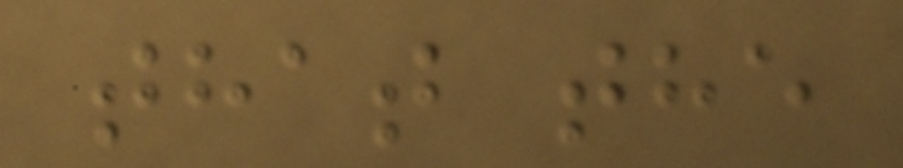that the
